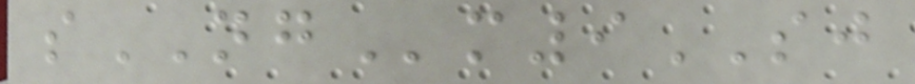sNGm9SJ
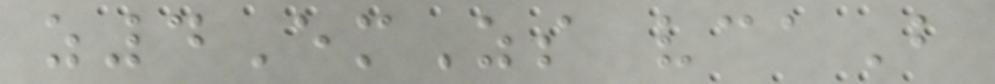z4EmZs vcaB
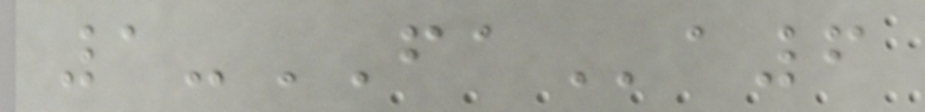1-FAa6
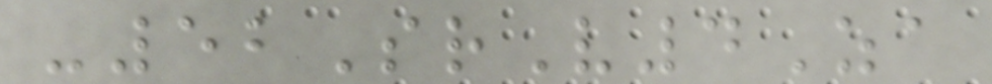-52SrV4Za
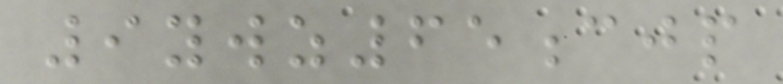9ywz65cjp
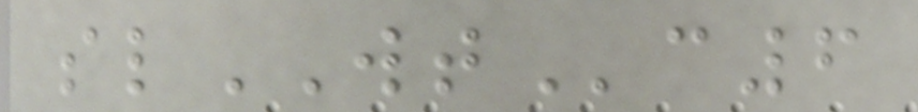slWTc6
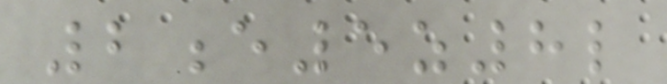2e5z8l
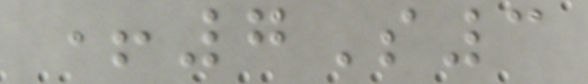+7S3
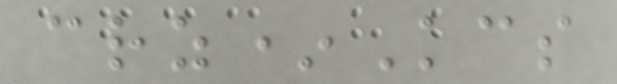crz*Kcs
